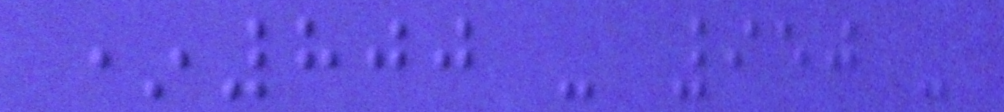*800 - 950 -
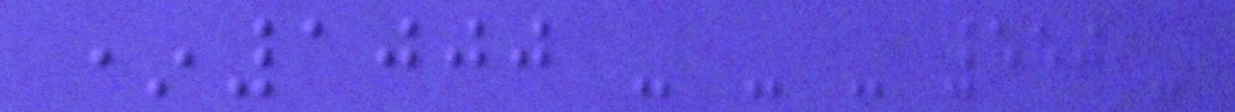*1000 - - - 550 -
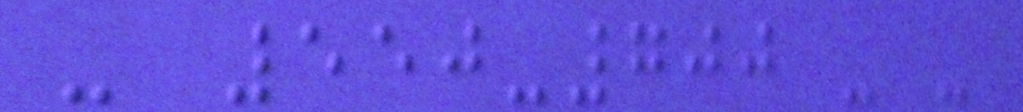- 550-700 - -
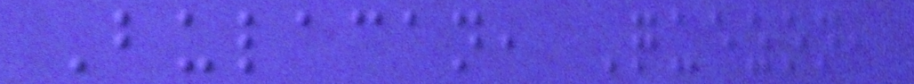Bulacan, Quezon,
